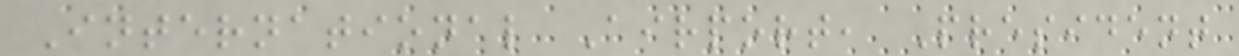International Airport, President
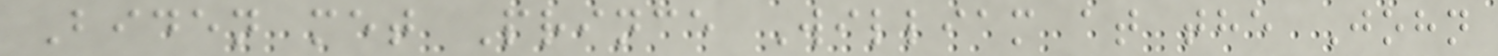Biden met Prince William at the John
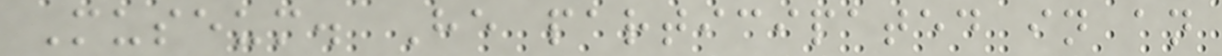Museum. He participated in an
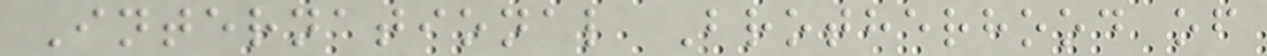International Brotherhood of
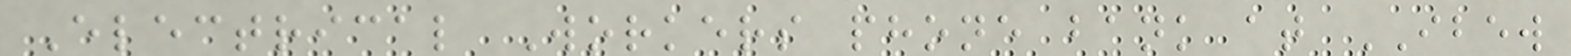Electrical Workers phone bank at IBEW
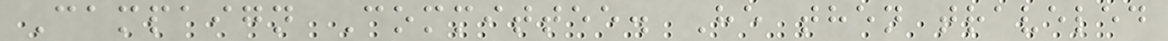Campaign Committee. He then traveled
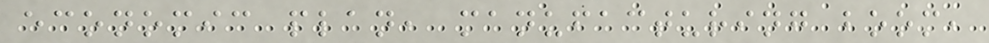economic plan, manufacturing boom,
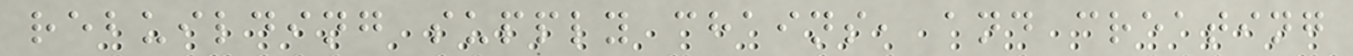rebuilding supply chains, and creating
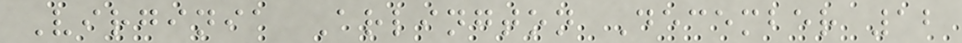Virginia Arlington December 12
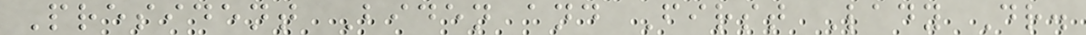President Biden and First Lady Dr.
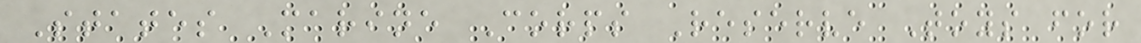States Marine Corps Reserve Toys for
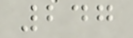247
